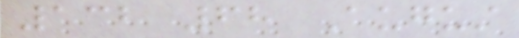132 68 August
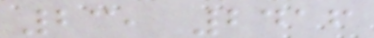23, 2416
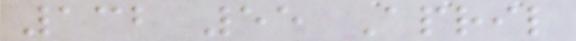132 55 April
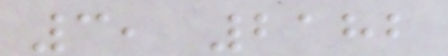3, 2182
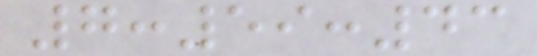7:59:43
